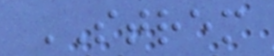STREM
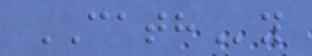CATHy
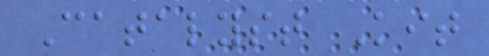Catalyst Kit
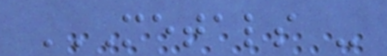METALS -
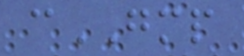cGMP
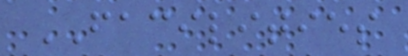FACILITIES
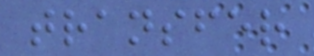transfer
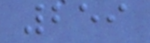259
